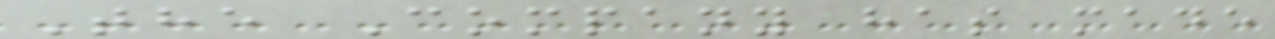The Company has made
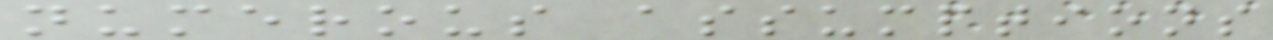numerous assumptions
